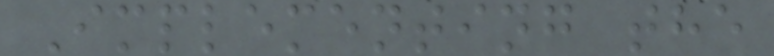Implementing the
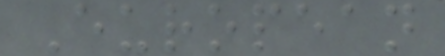European
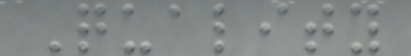Quality
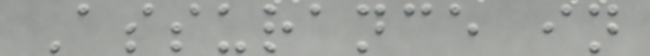Assurance in
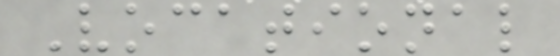Vocational
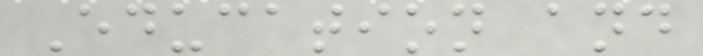Education and
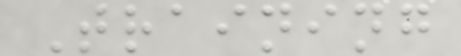Training
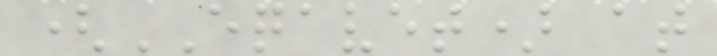(EQAVET) at
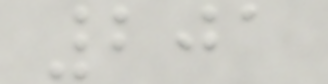201
